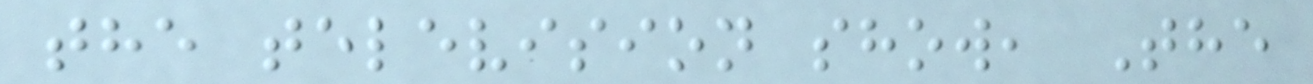the television show, The
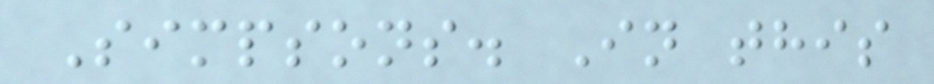Simpsons. In this
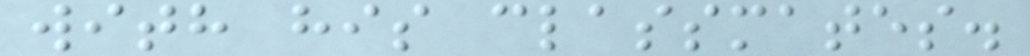with his classmates.
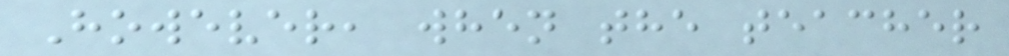However, when the teacher
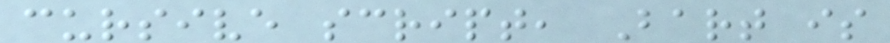cursive script, Bart is
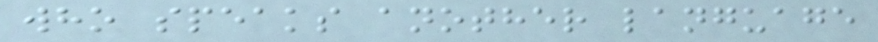who speaks another language
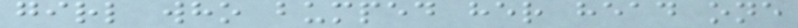girl who bumped her head one
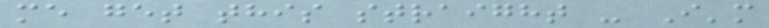me get this straight - I'm
